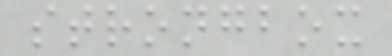strongbox
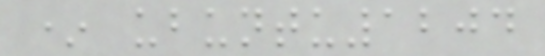* ubuntu1204
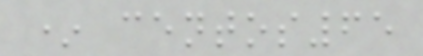* centos65
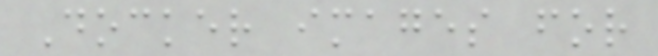Docker images for
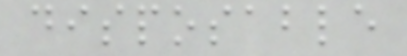disposable
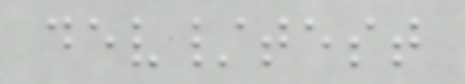dev/test
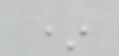*
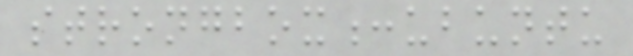strongbox:ubuntu
